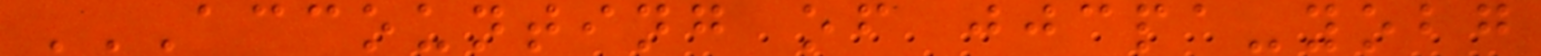ACCOUNTING OF JJCPA-YOBG
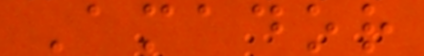Amador
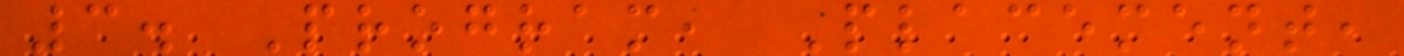3. Program, Placement,
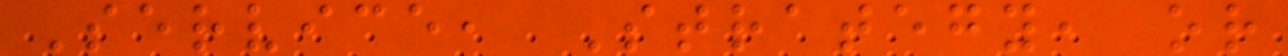Service, Strategy, or
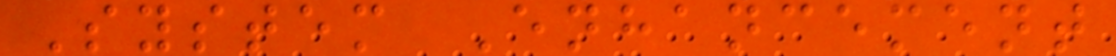System Enhancement
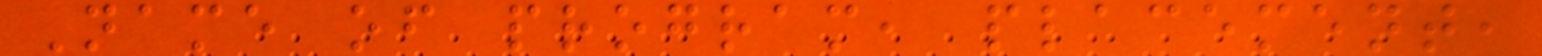Name of program, placement,
